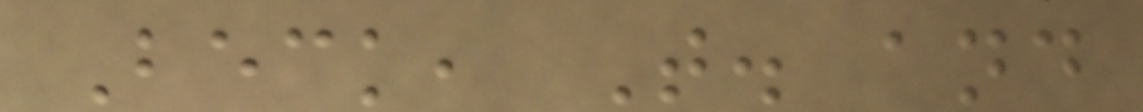Beck, T. and
